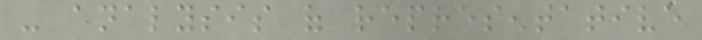- analysis of representative
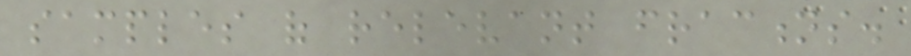samples of relevant fractions.
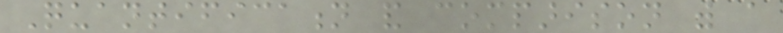Quantification and comparison with a
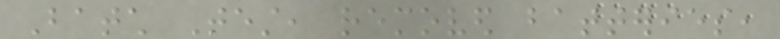Batch Test, removed batteries,
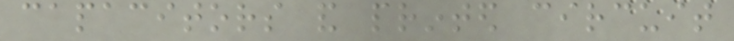capacitors and printed circuit
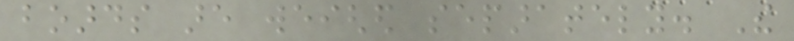boards are weighed separately. The
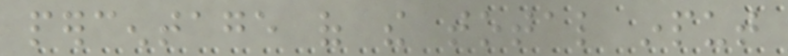percentage of the total input
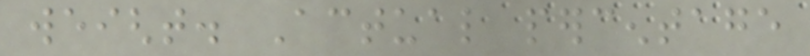weight. Actual percentage
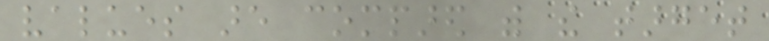values are compared with the target
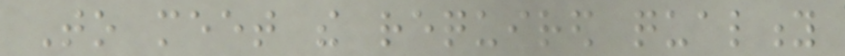To meet the required quality
